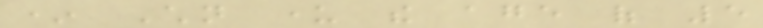* Children under the age of 5
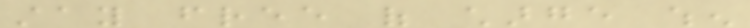stay free of charge when
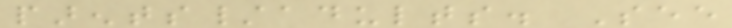parents/adults. See
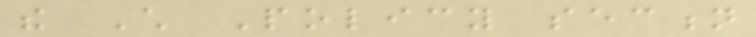the Child Policy section
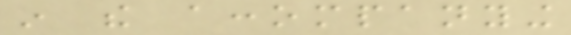in the accompanying
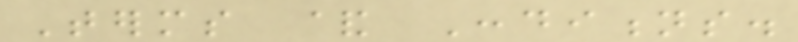Terms & Conditions.
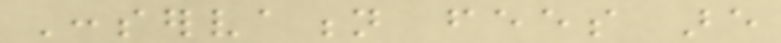Conservation fees are
